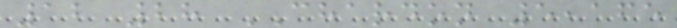12 28 CHARDON 5,165
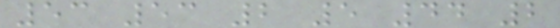53 53 2 5 44 2
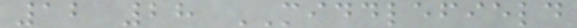12 28 MIDDLEFIELD
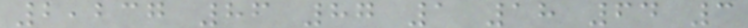2,237 86 87 1 18 64 3
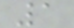1
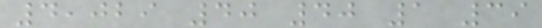4,029 40 40 1 39
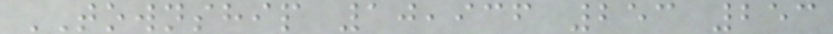TOWNSHIP 10,936 253 253
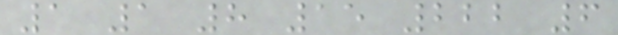1 1 8 15 222 6
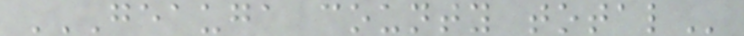GEAUGA COUNTY TOTAL
